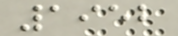1952
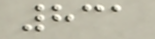831
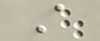A
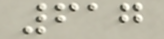617
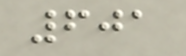601
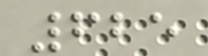625
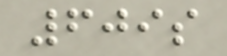609s
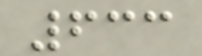633
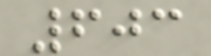603
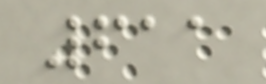611
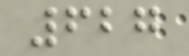627
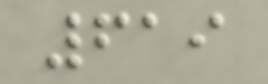619
